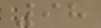98
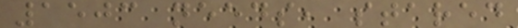1503 needs, stared
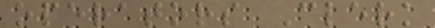operators Clerk
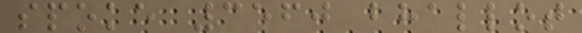spoke 3560 bhallot
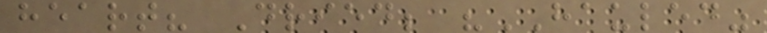heart? Dried; "HAULED"
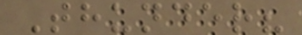Thunder?
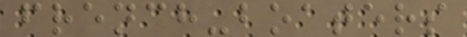french-boaters
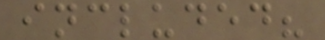included?
